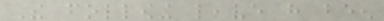The following leave have been
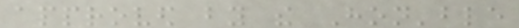approved by the Hon'ble
